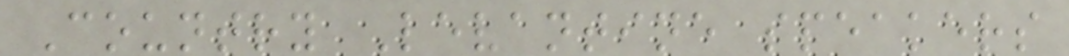Country Levantine speakers
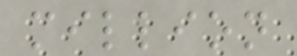million
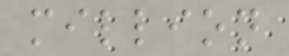million
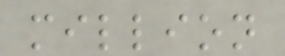million
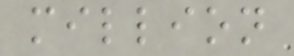million
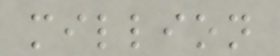million
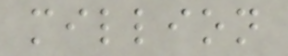million
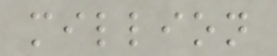million
